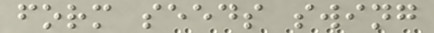form seeds swing
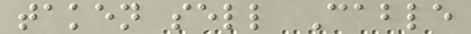taken sell Cable
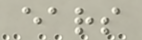ears
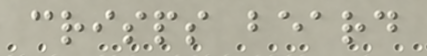crisps beard
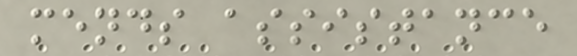mends assistance
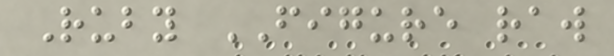Ruby FIGURE raw
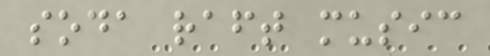soda raft music
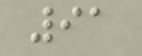91
